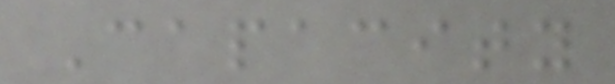Capacity
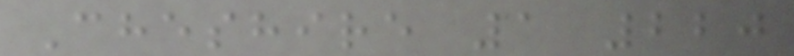Cheshire 1 220
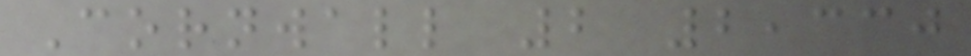Cornwall 2 2,330
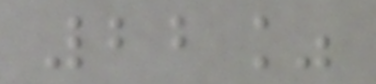22%
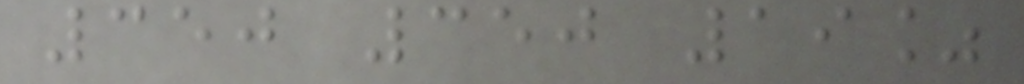350 350 19%
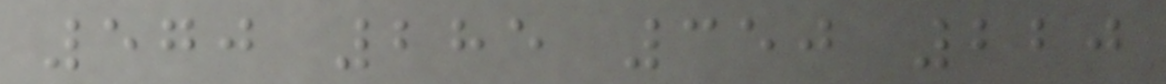570 285 350 220
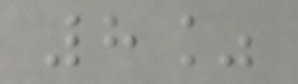8%
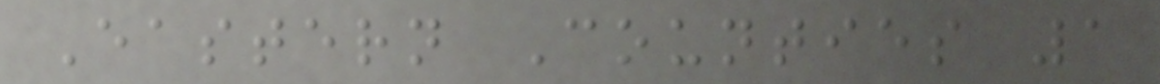Eastern Counties 1
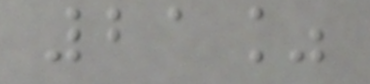21%
